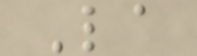La
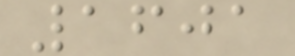1601
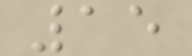15
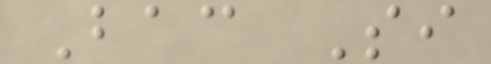Bac Si
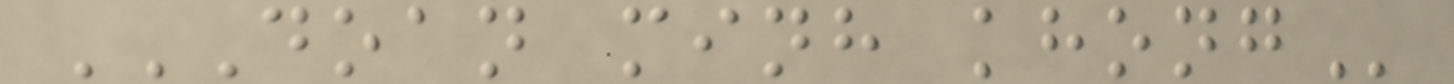DOAN MINH KHONG
